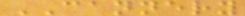CANNERY
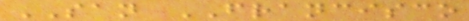SAN FRANCISCO
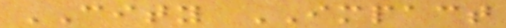CITY IMPACT
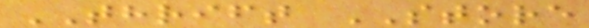THRIFT STORE
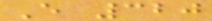E 320
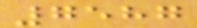7587
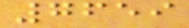7659
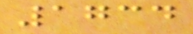1734
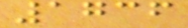1736
